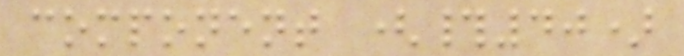component (#40)
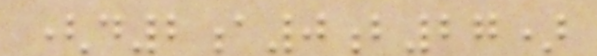(d2a0b27)
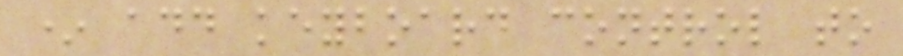* add keyboard control to
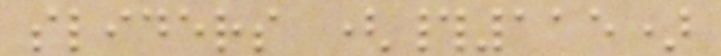sliders (#115)
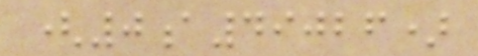(0a49026)
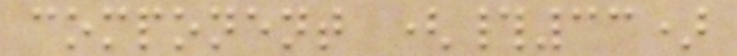component (#33)
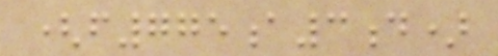(f775a3d)
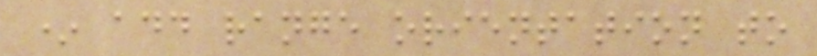* add range orientation to
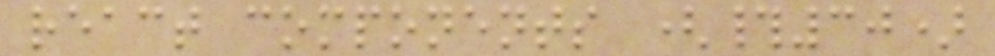react components (#30)
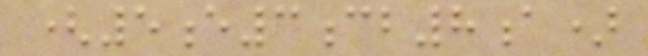(5e3cb8a)
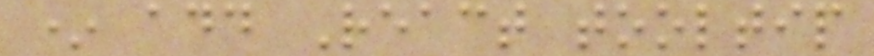* add React tooltip
